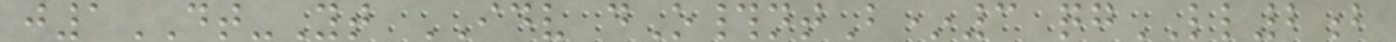j1DT-Yt IDV dO#ntB*3 qgLL2b
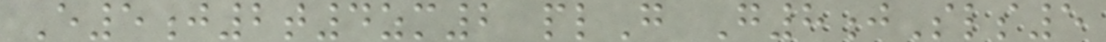E5j2t4zm2 plG G8jSls5
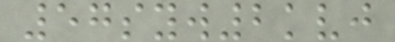57syw2kvj
